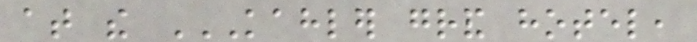at the KAHLER GRAND HOTEL,
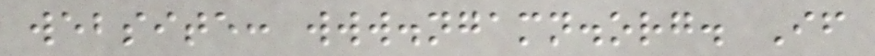website: www.ngamn.org. If
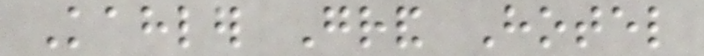Kahler Grand Hotel
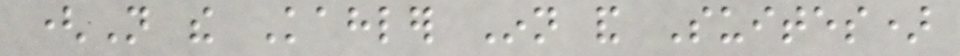(Not the Kahler Inn and Suites)
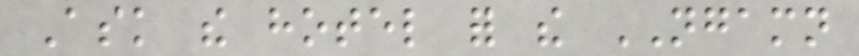Ask the hotel for the NGAMN
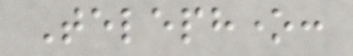Telephone:
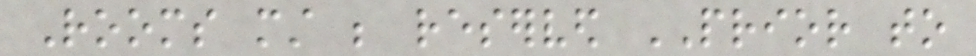Rooms must be reserved PRIOR to
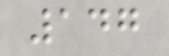147
